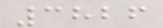3826
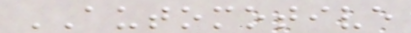AUTOMOTIVE
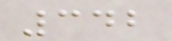342
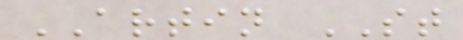ARTIN ST
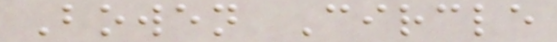Bowen Circle
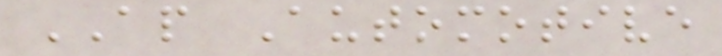AP Automotive
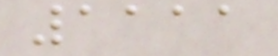1111
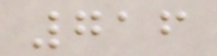716
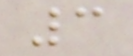3
